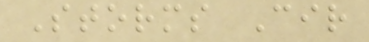Storms Cir
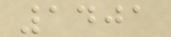1401
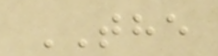THE
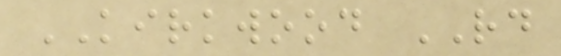KIRKWOOD RD
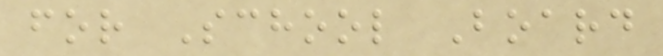for School Board
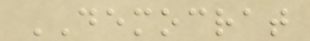DEMOCRAT
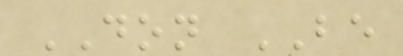DON BE
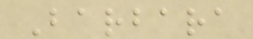Barbara
